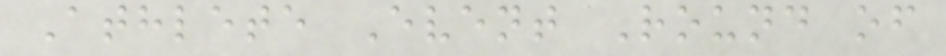Athlete Event Round of
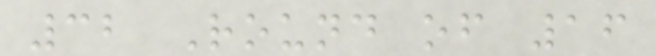32 Round of 16
